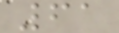61
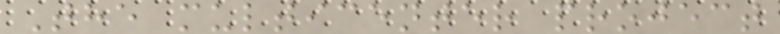The multicenter project
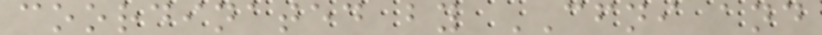coordinated by CFNI and
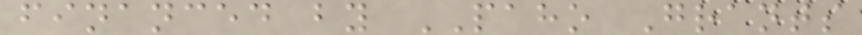financed by PAHO Grants
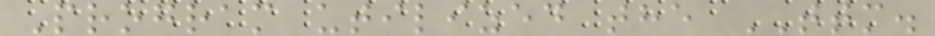Program utilized the TTM.
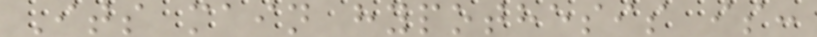Its main hypothesis is:
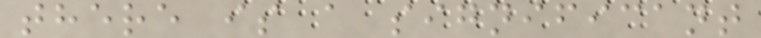there is a significant
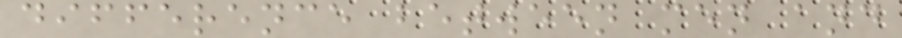difference between men and
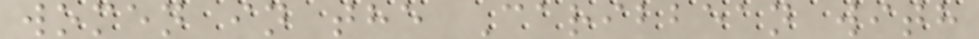women in the Caribbean with
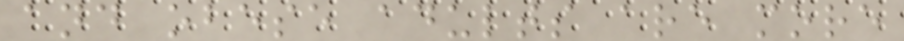and obese adults are more
